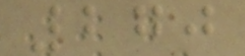270
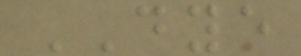DYE
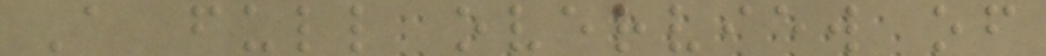A full overview of
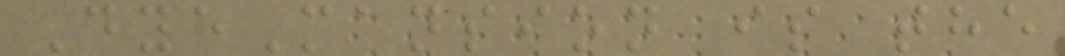DyeMansion is the
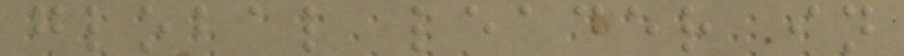global leader in
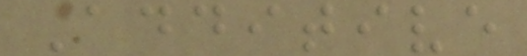Additive
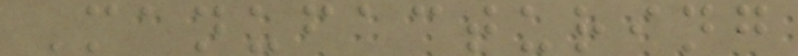Manufacturing
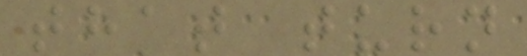that turn
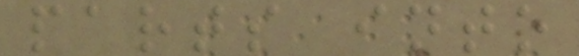parts into
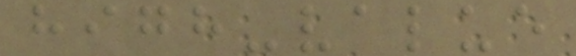high-value
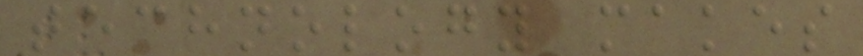technology makes
